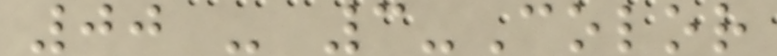00 - 3-Color
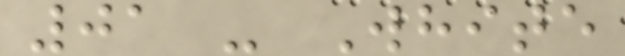01 - White
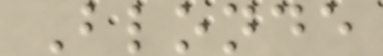Blonde
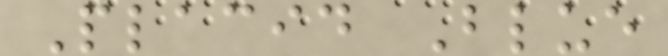Placid Blue
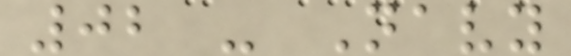02 - Navy
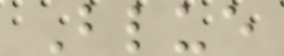Blue
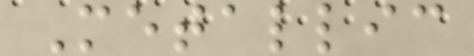Metallic
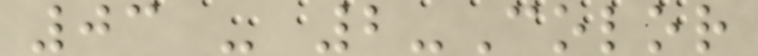03 - 2-Color
